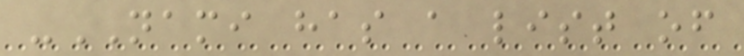-NAMI has a list of
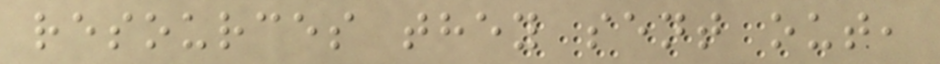resources they sent out,
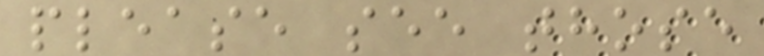please see those
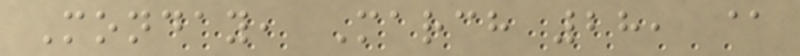Monday, March 28, @
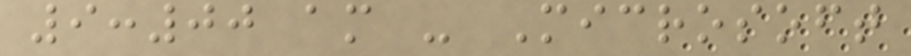9:00 am - Microsoft
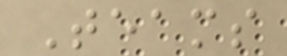Teams
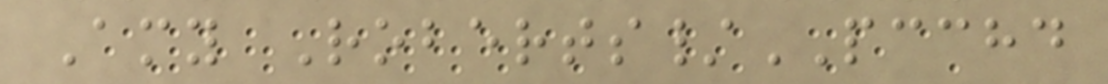Amy Roberts/PCCHD
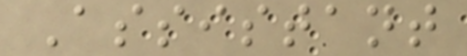Assistant
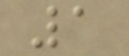1
